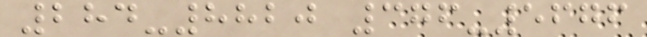284-8820 376-5676
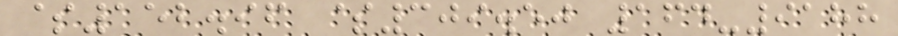$152.96 $309.50 164-9188
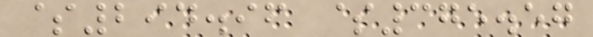$294.96 $375.57
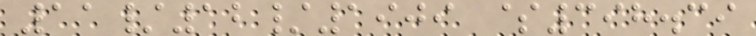11/12/1909 $398.39
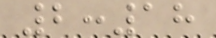2:18
